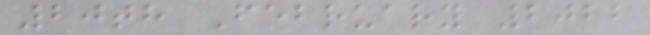20th February 2022
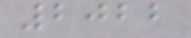2022
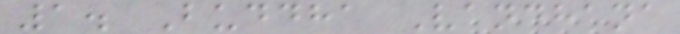1. Buddha Vandhana
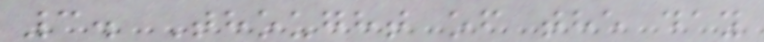3. Thought of the day
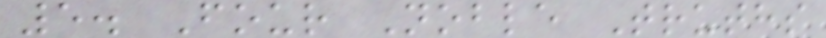5. Four Noble Truths
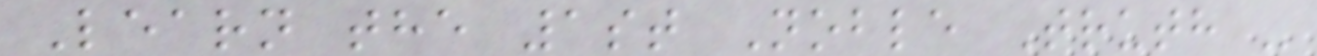Learn the 1st Noble Truth -
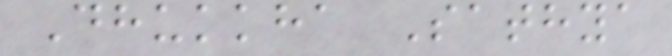Dhukkha Sathya
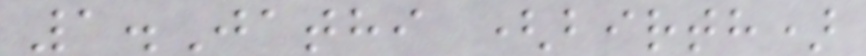1.Jathi (birth)
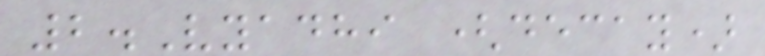2.Vyadhi (decay)
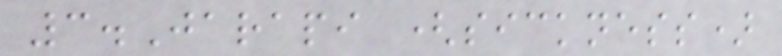3.Jarapi (sickness)
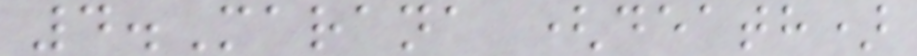4.Marana (death)
